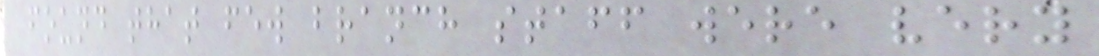found that few branch staff were very
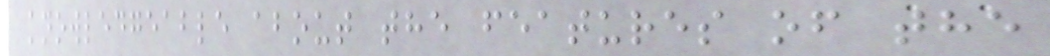knowledgeable about the features of the
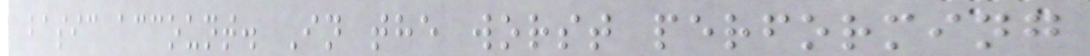basic account. In the worst performing
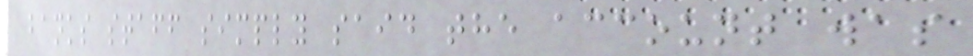banks staff simply said the account was
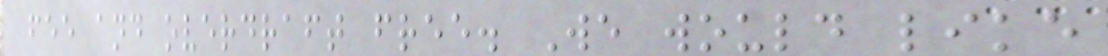fee and overdraft free. We would like
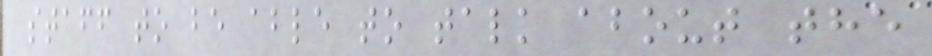staff to be able to talk about the
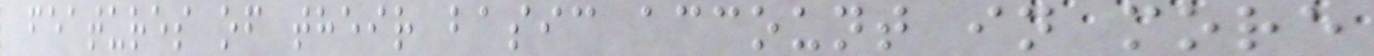features of their basic account in more
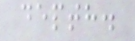depth.
